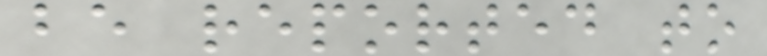be reported to
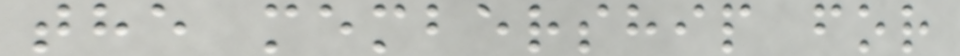the membership for
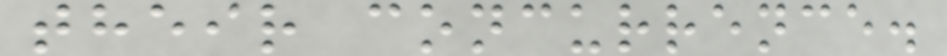their concurrence.
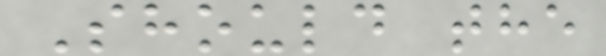Should the
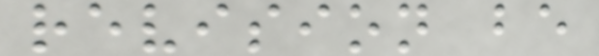revision be
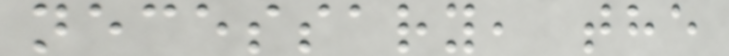necessary, the
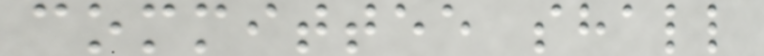committee shall
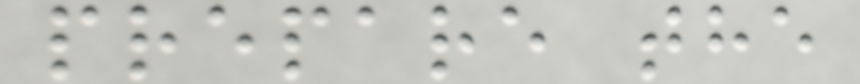prepare the
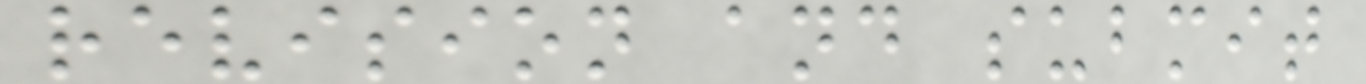revision and submit
